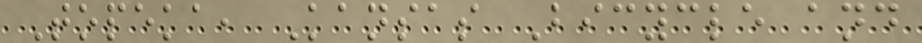Topeka, Kansas Bicycle and
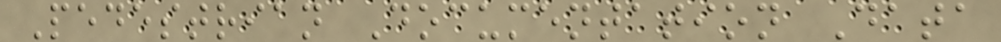Pedestrian Documentation Data
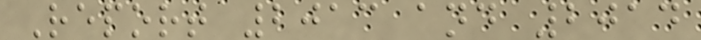Report 2013 and 2014
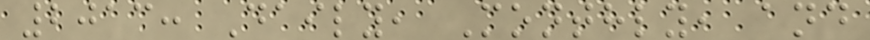2013: Daily, Monthly, and
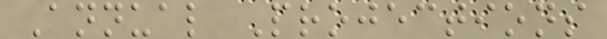Annual Projections
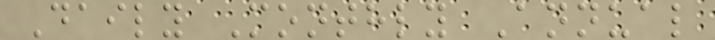Daily Monthly Annual
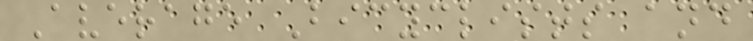Average Bicyclists and
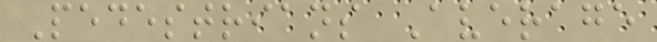Pedestrians Average
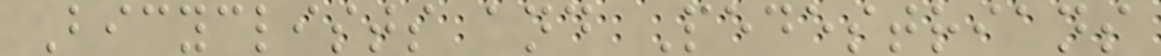Bicyclists and Pedestrians
